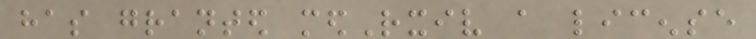has granted medRxiv a license
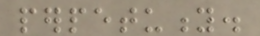perpetuity.
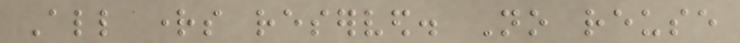All rights reserved. No reuse
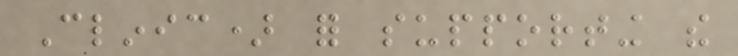Clinic) for supporting the
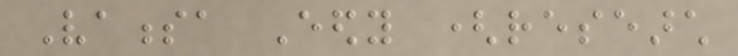Vanessa Eedy (research
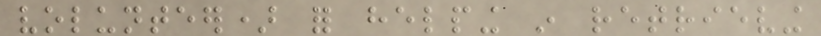volunteer) for helping in retrieving
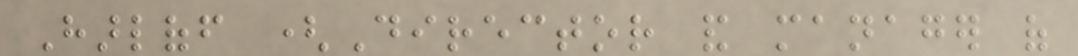Harloff (Director and manager of
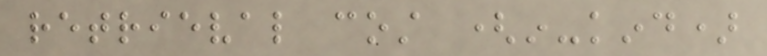retrieval cost (in-kind)
